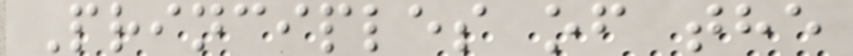Principles of the
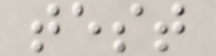test
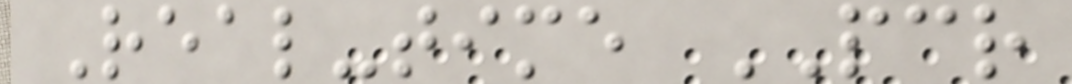Real-time PCR
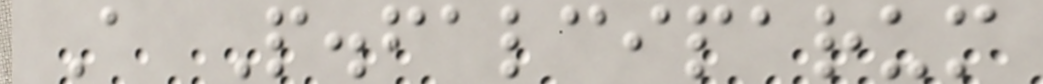A P.falciparum
